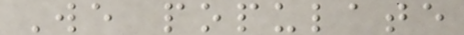We populate
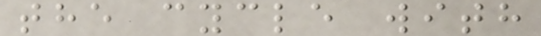the cycle with
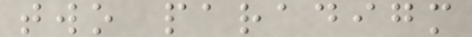two paradigm
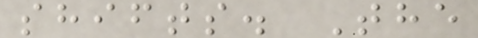shifts. The
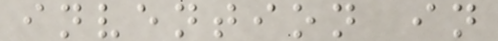invention in
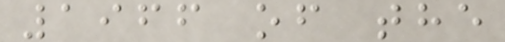1966 of the
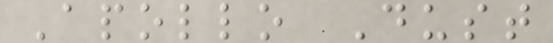Apollo Dust
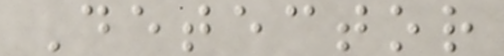Detector
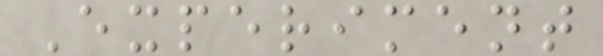Experiment
